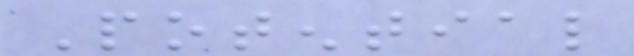Potential
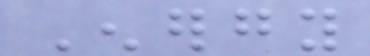Energy
